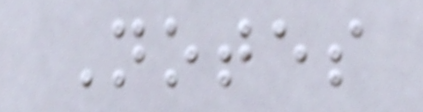Notes
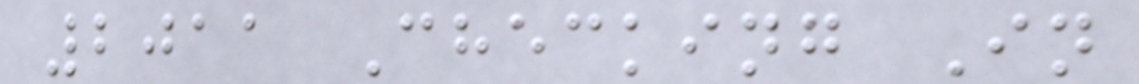2011 Checking In
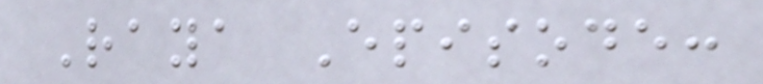Raya Episode:
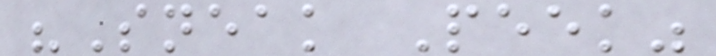"Sneak Peek"
